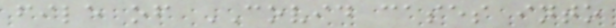file of COVID cases into
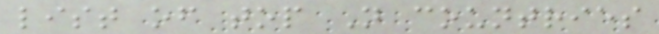list of top N countries
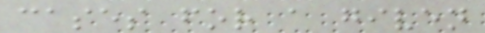cases for a given
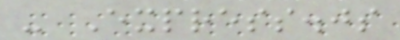- Express.js
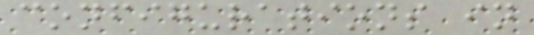configurations in
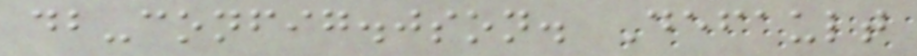db-config.json. Default
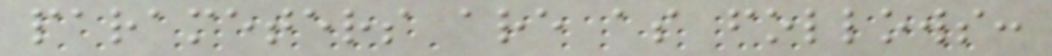parameters are as follows:
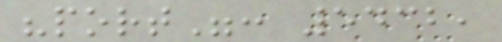"port": 5432,
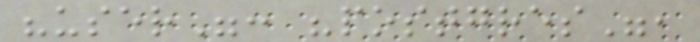"user": "postgres",
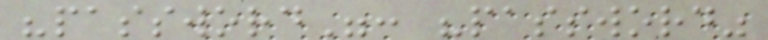"password": "password"
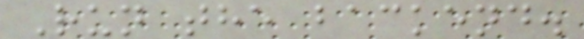Run the backend.
